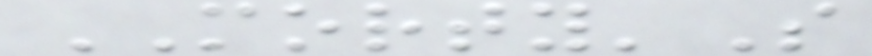MORTY'S
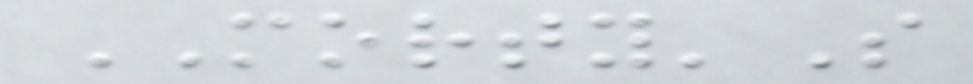MORTY'S
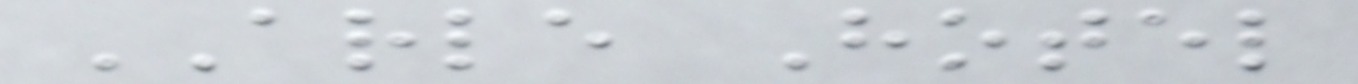ARLE Hotel
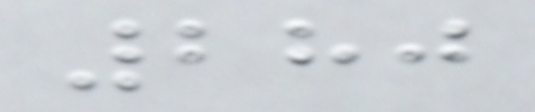280
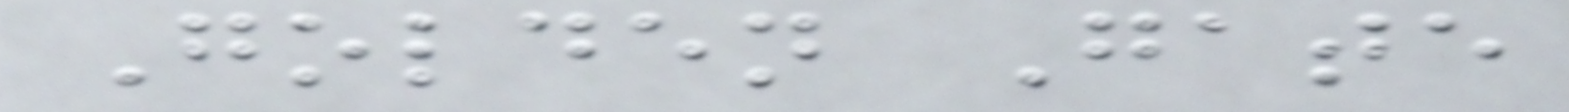Golden Gate
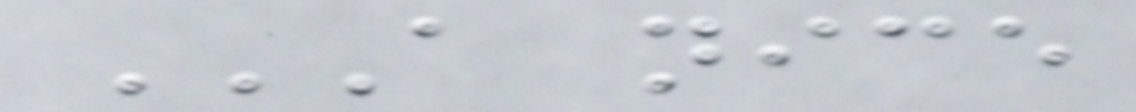A NICE
